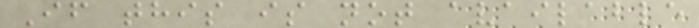If this is not available
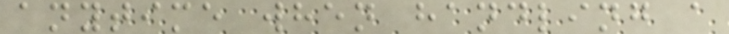anytime when handling a
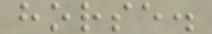horse.
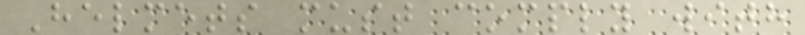Helmets must comply with
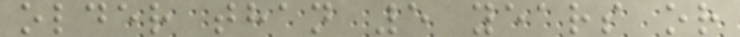older than 5 years or
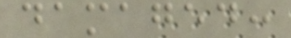damaged:
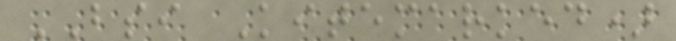BSI Kitemarked)
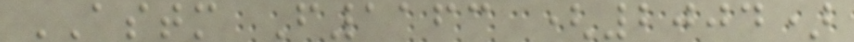ASTM F1163 (2004)
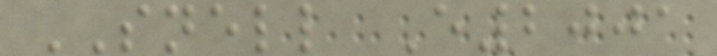SNELL E2001
